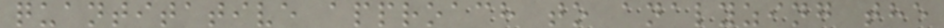quantitative approach to analyzing the
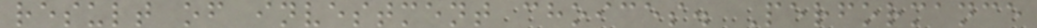result of investment choices. Performance
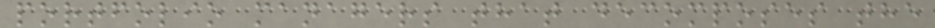portfolio managers that decomposes the
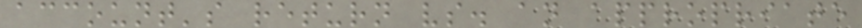account's return vs. an appropriate
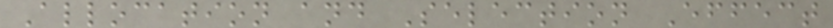Allocation and Selection Effect
